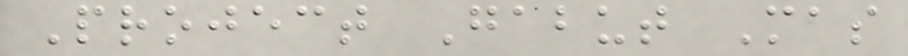Project Gabut Mas
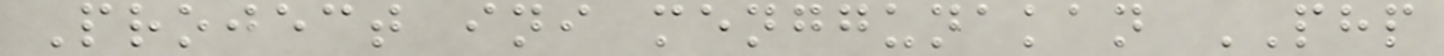Project ini menggunakan PHP
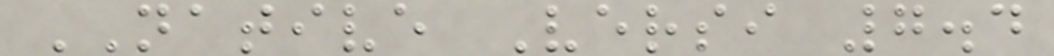NATIVE Versi 7.4
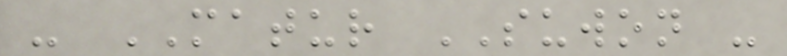- MATUR SUWON -
